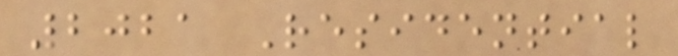2021 Residential
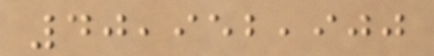40,952,900
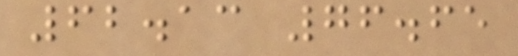62.13 76.65
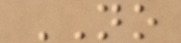NO
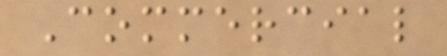Commercial
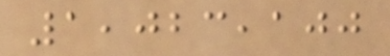1,023,100
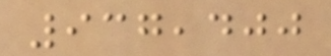937,400
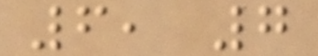6, 7
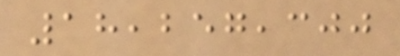18,257,300
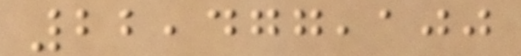22,477,100
